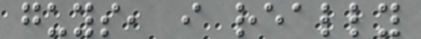guys, i really
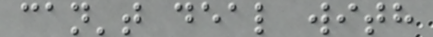can't deal with
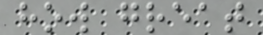how great
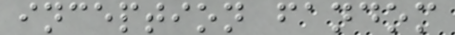inception fandom
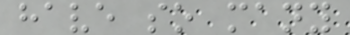have so many
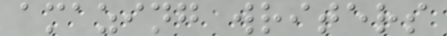amazing writers
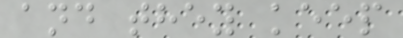and they keep
